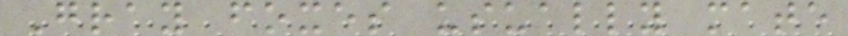Gray foxes usually mate
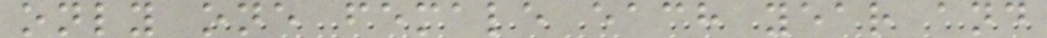only one female each year and
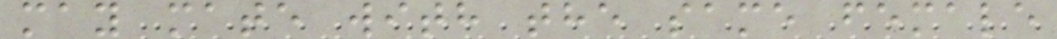may mate with the same female
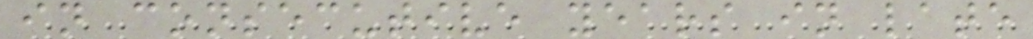in consecutive years in late
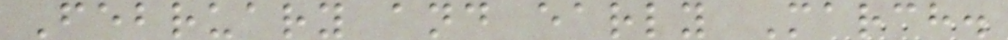February and early March.
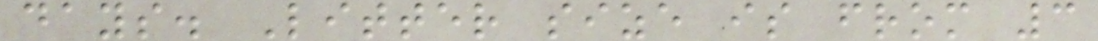days. Litter size is from 3
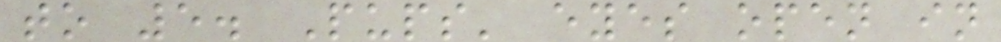to 5. Pups' eyes open in
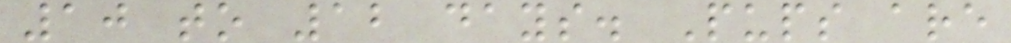10 to 12 days. Pups are
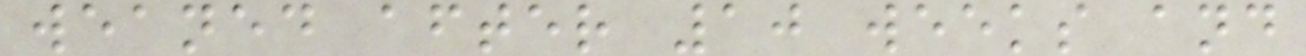weaned after 10 weeks and
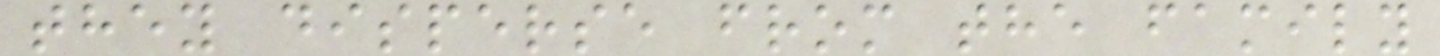they disperse from the family
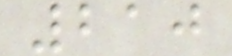210
